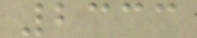2333
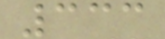333
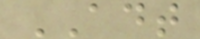ADT
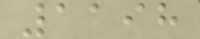1198
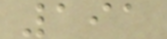191
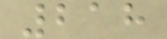218
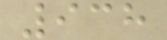938
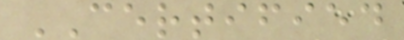CERTIFIED
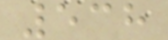538
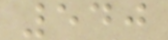540
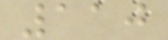110
